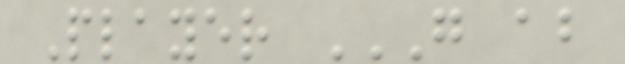Player G AB
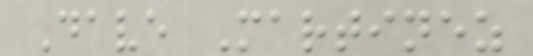Dave Martinez
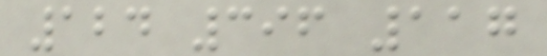124 396 117
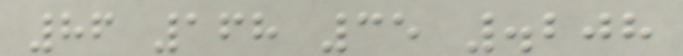86 168 35 .208
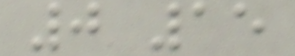0 15
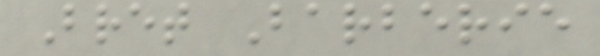Bret Barberie
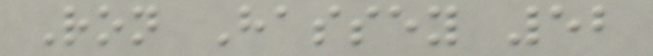Ron Hassey 52
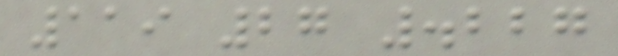119 27 .227
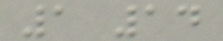1 14
